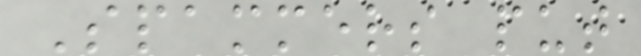Spammers put
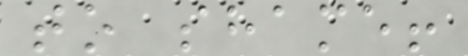to shame!
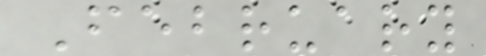February
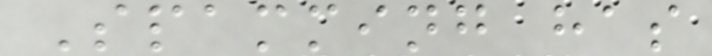Spamming has
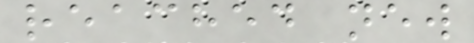reached new
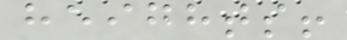heights!
